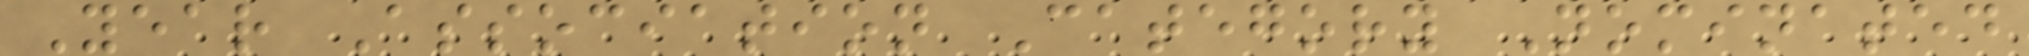Year Association Category Nominated
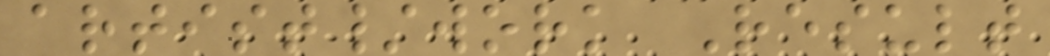artist/work Result
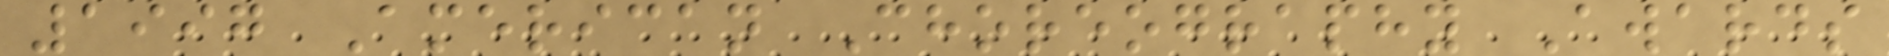1997 American Choreography Awards
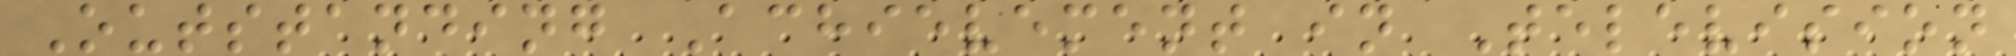Outstanding Achievement in Television
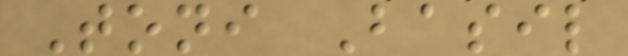Toni Basil
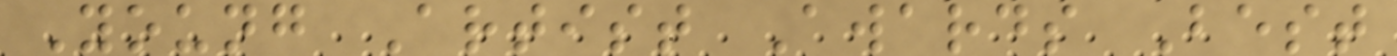Young Artist Awards Best
